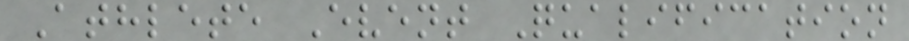Athlete Event Qualification
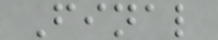Final
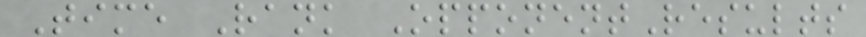Time Rank OpponentResults
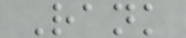Rank
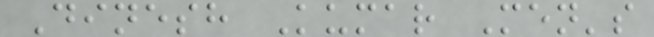Dinesh Kumar Men's
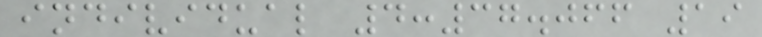individual 4:37.066 19
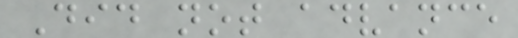Did not advance
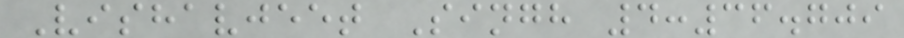Vishavjeet Singh 4:36.709
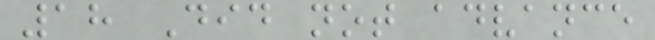18 Did not advance
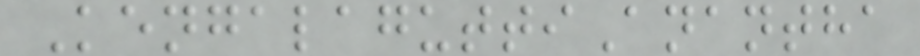KengalaguttiAnantha
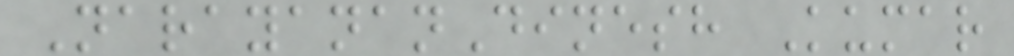NarayananDinesh Kumar
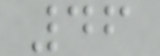46
